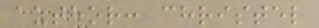author: christel
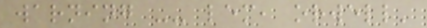warning -- lem, orwell'
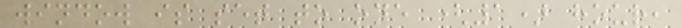window is set to one (1) hour,
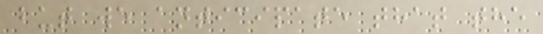but we anticipate that the
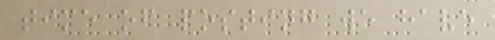time of posting we have
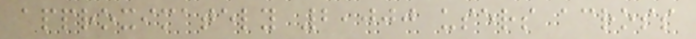approximately 2,000 users across
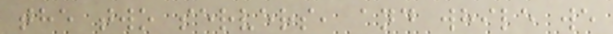the two servers, and while we
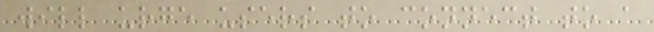will urge users to connect to a
